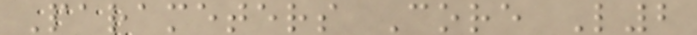Parameters Core L2
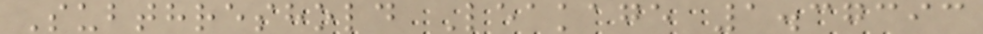Subthreshold Leakage 1.37393
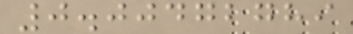0.00472789
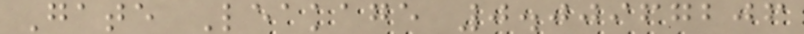Gate Leakage 0.00967206
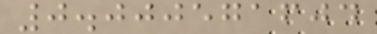0.000571604
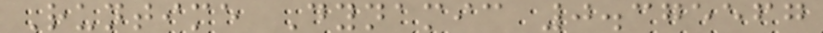Runtime Dynamic 0.375567
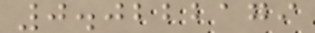0.0222179
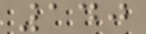140
